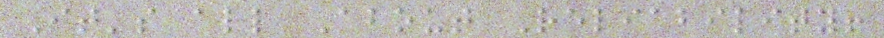It's all About Reliability!
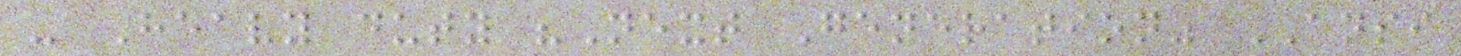- Heavy duty "Next Generation" ANSI
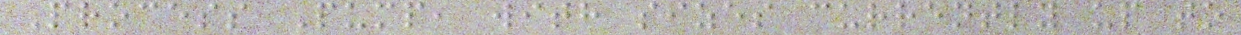Process Pump, with sizes currently up to
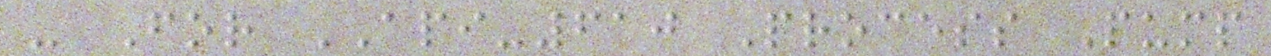- For API-610 Process Pump
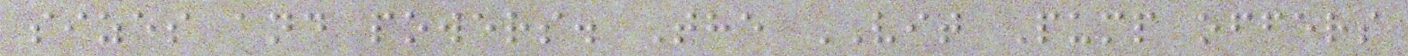sizes and powers. The VIT Pump offers
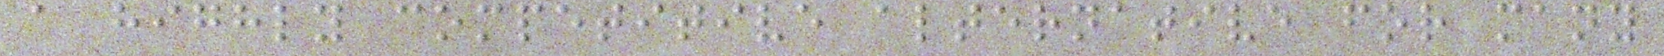a highly competitive alternative for many
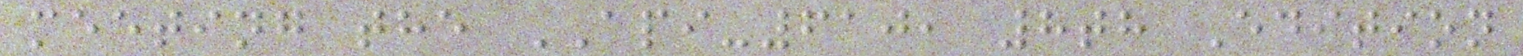meeting the API-610, 8th Edition
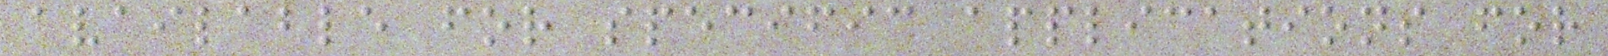available for specific applications for
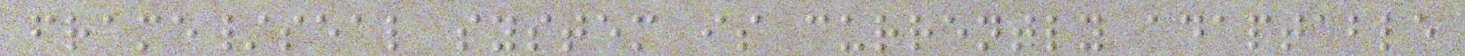frame/seal system is currently adaptable
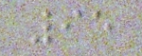95
